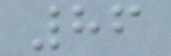86
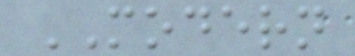MODERN
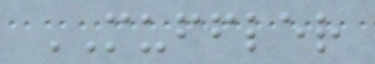MUFFLER
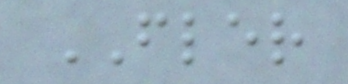FLER
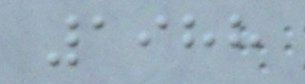1988
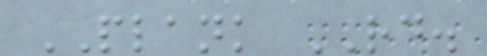PLANK RD.
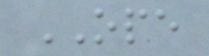OPE
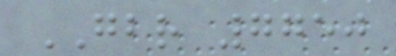GBR 7750
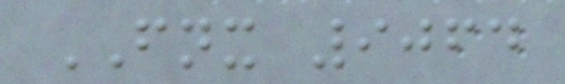FNX 9064
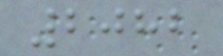2082
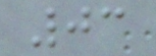03
